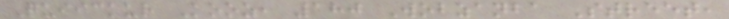Quiickur Kooz, 180 Wobzanba Street,
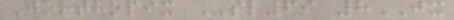Jorthopix SL69 8JX
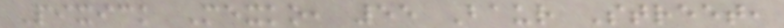Pixick Mexko, 55 Baur Street,
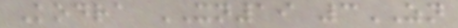Kodra XN19 3ZN
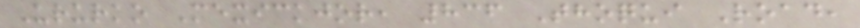Ururko Mexickjor, 836 Thoqui Road,
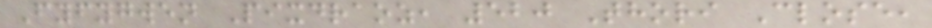Fyfygwen Pixdraoz, 520 Thori Close,
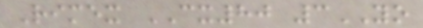Rimex CX80 3YO
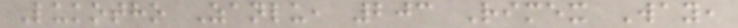Lukotho Zanlu, 203 Rimex Way,
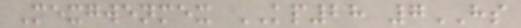Mexgwenmex KP28 7HS
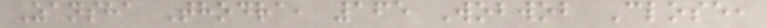Zansha Thodra, 165 Wobwob Close,
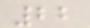22
